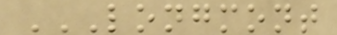LONGMONT
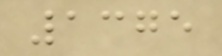1375
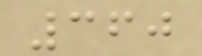360
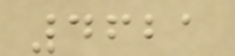4621
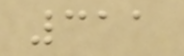311
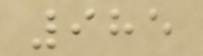985
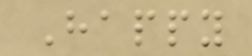Happy
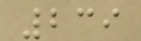239
